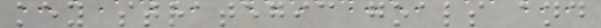key strategic goals and
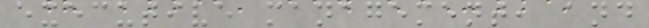executive management, and
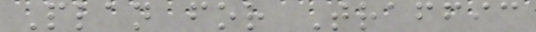Plan for Traffic
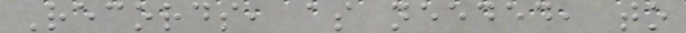Records, as needed, to
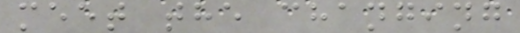meet the changing
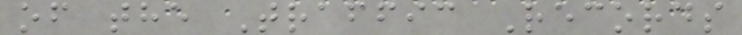of the Traffic Records
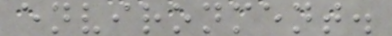environment.
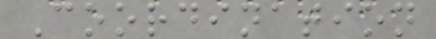Coordination
